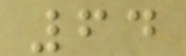64
